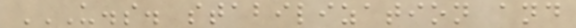U.S. STABILIZATION AND
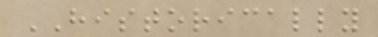HISTORICALLY
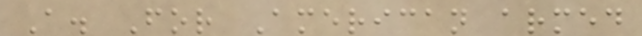A. For American armed
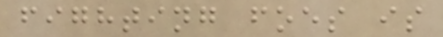fighting foes is
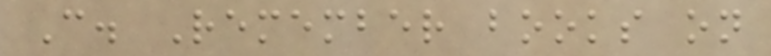C. Remember books on
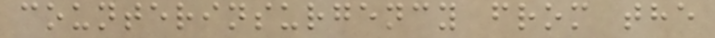counterinsurgency from the
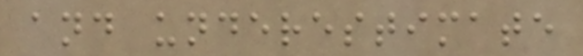and underestimate
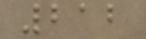212
